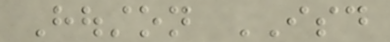Houston ISD
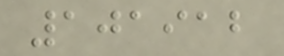101912
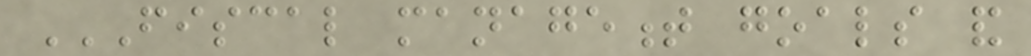FISCAL MANAGEMENT GOALS AND
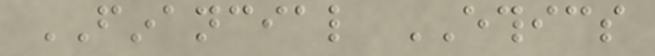FINANCIAL ETHICS
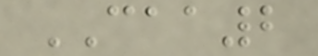CAA2
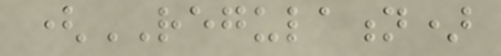(REGULATION)
